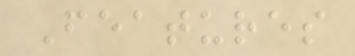Features
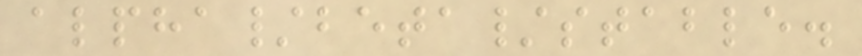alpha/beta/stable.
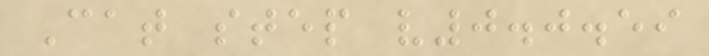Cat step v0.0.59
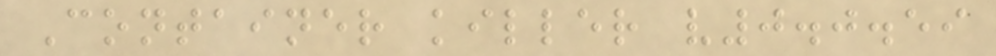Container killer v0.0.59
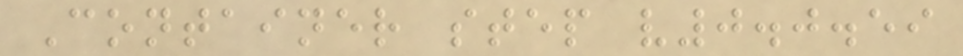Container step v0.0.59
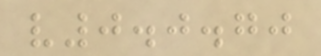v0.0.70
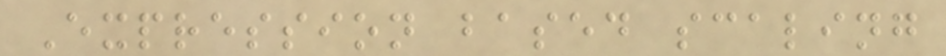Expression based scaling
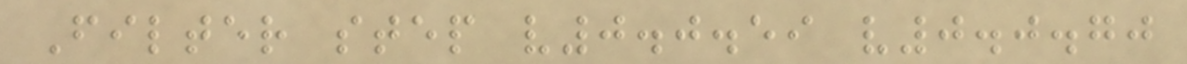Filter step v0.0.59 v0.0.70
